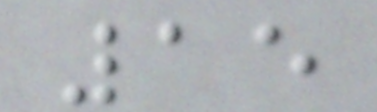15
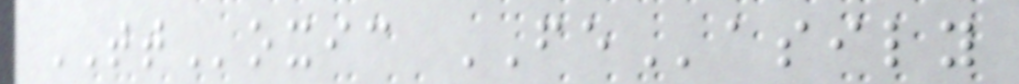TToxic FEasily
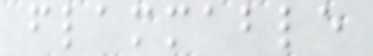flammable
